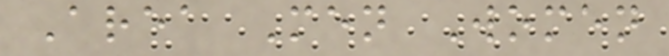Area Men Women
